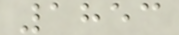1853
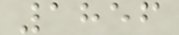1856
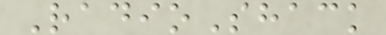RadioShack
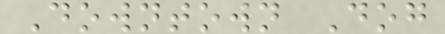Downtown Dog
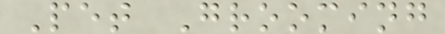Pet Grooming
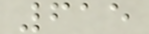615
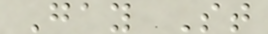Gay St
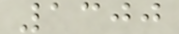1300
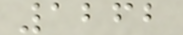1262
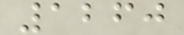1260
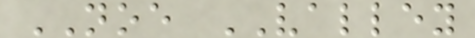NOE VALLEY
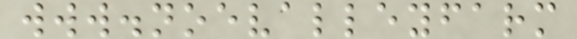www.noevalleyfarm
